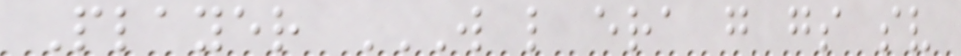Player W L ERA G GS SV
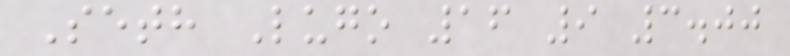Seth Lugo 16 9 3.00
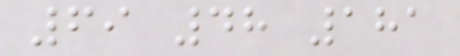69 48 181
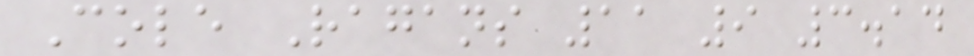Cole Ragans 11 9 3.14
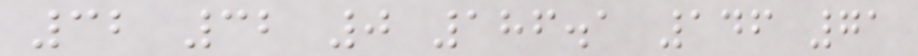32 32 0 186.1 146 71
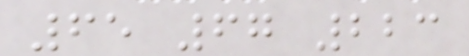65 67 223
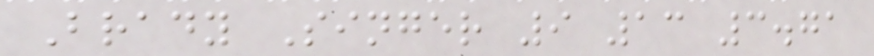Brady Singer 9 13 3.71
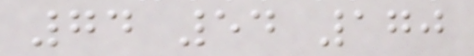74 54 170
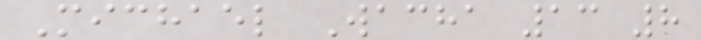Michael Wacha 13 8
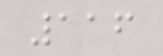116
